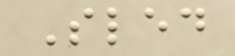Sled
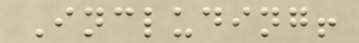Including!
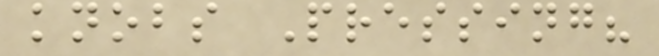knobs Pressing?
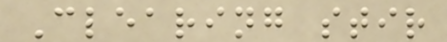Clearing stir
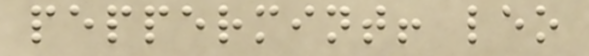peppermint! leo
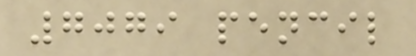7079 pencil
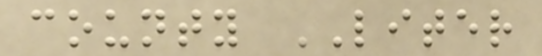county LITER
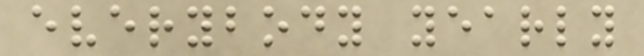everybody yearly
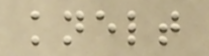knelt
